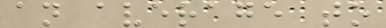an average to
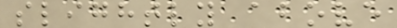slightly above
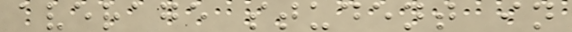average student in
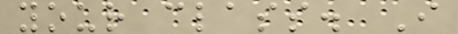your class. I
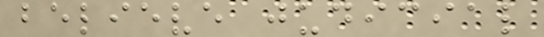believe judicial
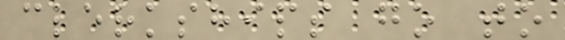clerkships go to
